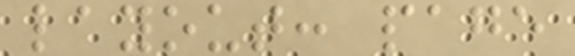layout: page
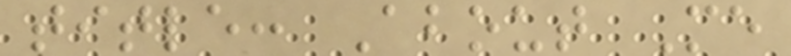title: About Me
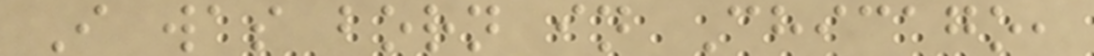I was born in Chicago,
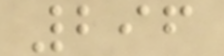296
